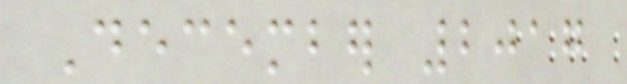December 2017
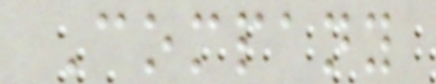Company
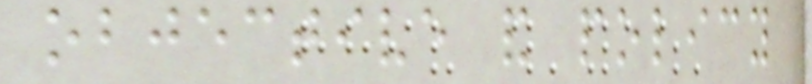objective and policy
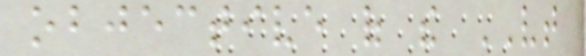objective of the VT
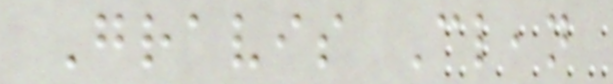Gravis Clean
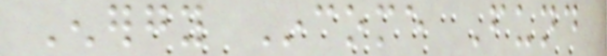Energy Income Fund
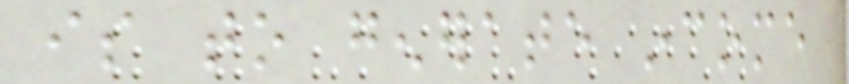is to generate income
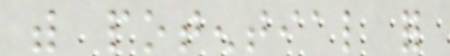with potential for
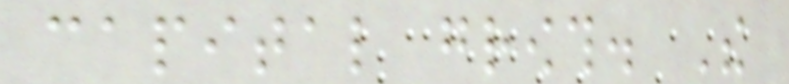capital growth. The
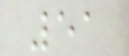51
